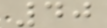40
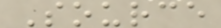Source
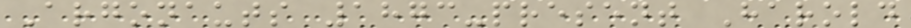Argonauts 1873-present Harold
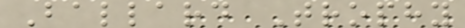Ballard Trophy
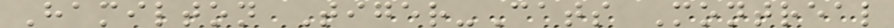Hamilton Tiger-Cats Montreal
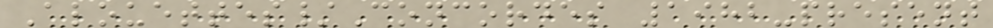Alouettes/Concordes 1982-present
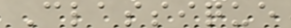Classique
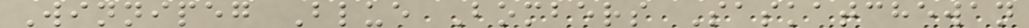Winnipeg Blue Bombers Saskatchewan
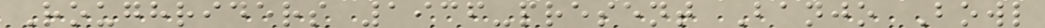Roughriders 1936-present Banjo Bowl
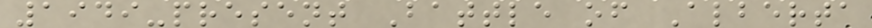1949-present Battle of Alberta
